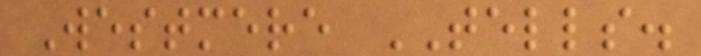Westmere TELLS.
